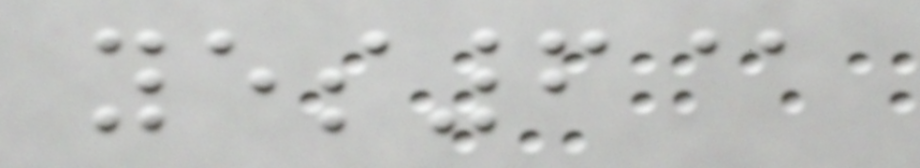yes6@
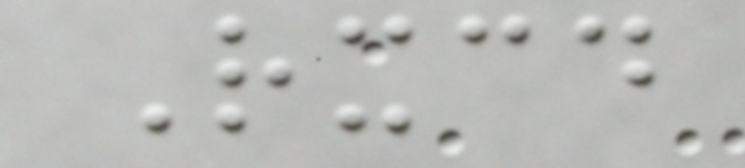Rxcd
